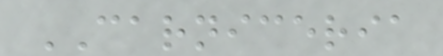CARNICERIA
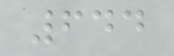644
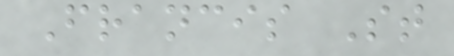Francis St
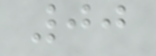00
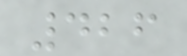426
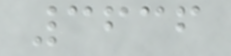3636
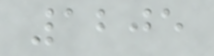1205
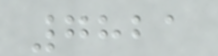7821
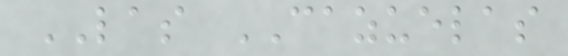LAS CAZUELAS
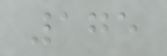175
